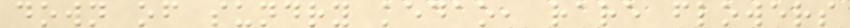down of sundry kedao, rare flowers
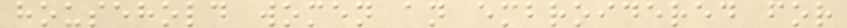household women an embroidered for
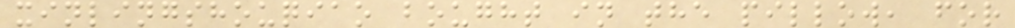xinlingshouqiao bought in the pillow, for
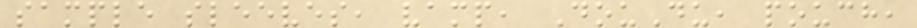sample sleeves, vamp, DouDu, pouch,
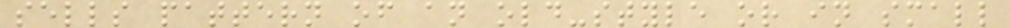sells pattern of an old-style or in small
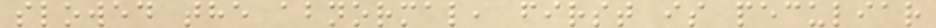slowed the abnormal, first is peculiar
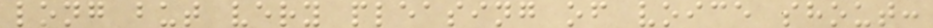long but very pleasing of voice shout:
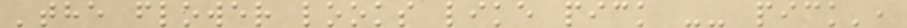'the flower looks like pick -- pick',
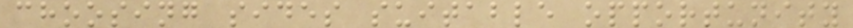choosing sides suitable opportunity
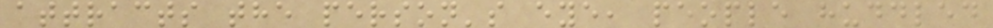attracts the person's eye, people huddled
